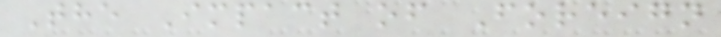The Impact of Foreign
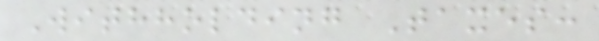Withholding Taxes:
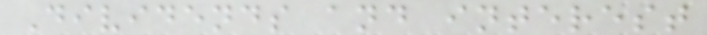Dividends and interest
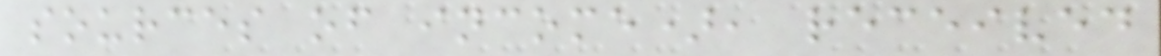sources of income), received
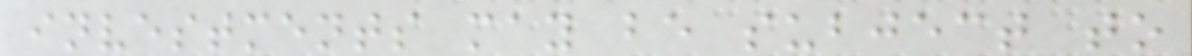investments may be subject to
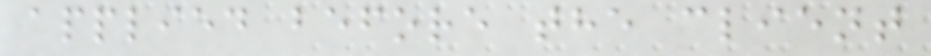applied before the client
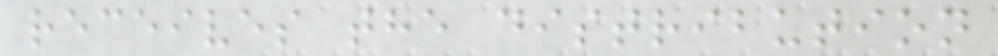receives the distribution
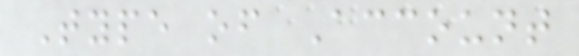Type of Account
